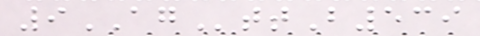9AGttB539
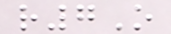r7O
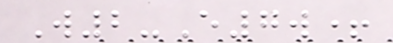W2-E7w+
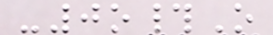-0o#O
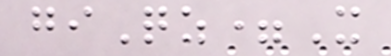giQz=X
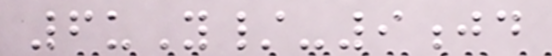6uY/-9jd
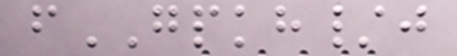fGPKH/j
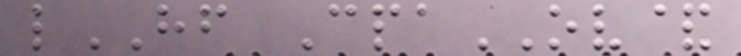lHF CpaOV&
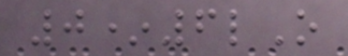0*6lO
